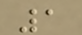1
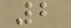2
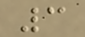3
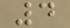4
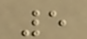5
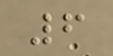6
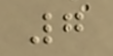7
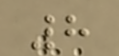8
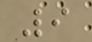9
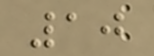10
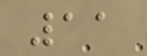11
